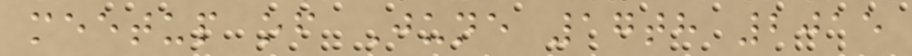meetup of June 17th 2015
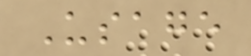Usage
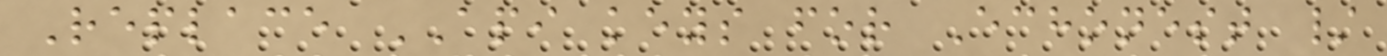Replace API keys for Echonest /
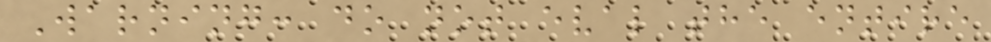Warning: do not eval the entire
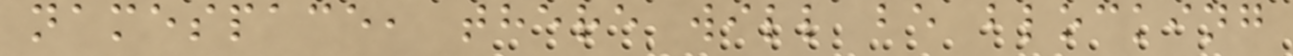namespace, there will be blocking
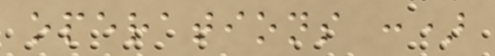operations :)
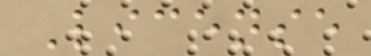License
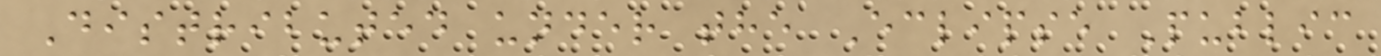Distributed under the Eclipse Public
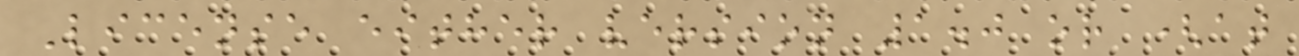License either version 1.0 or (at
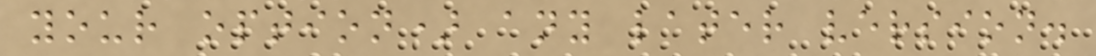your option) any later version.
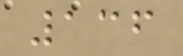136
